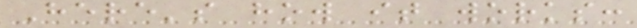Here's how it works:
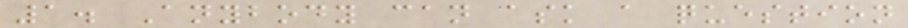1. Anybody can ask a question
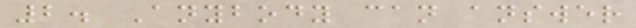2. Anybody can answer
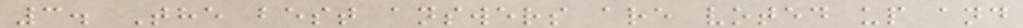3. The best answers are voted up and
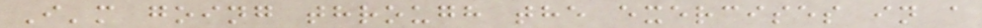I'm going through the exercises in a
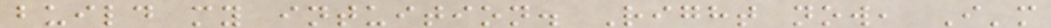build my intuition. Right now, I'm
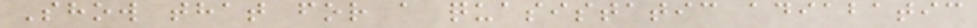Show that for a quasistatic adiabatic
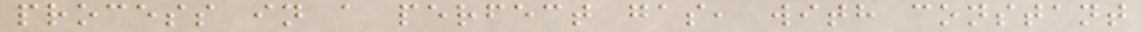process in a perfect gas, with constant
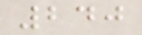240
